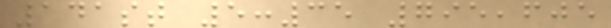141st 5:35 795,605
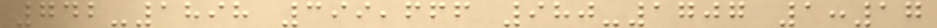742-1898 399,666 980-1707 1:17
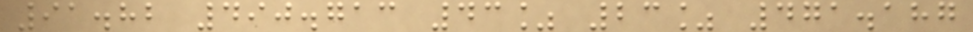91.82 490.713 43% 23% 471.187
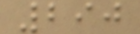290
